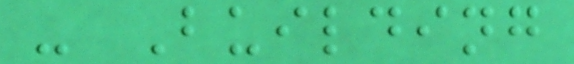- Building
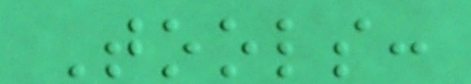Tools:
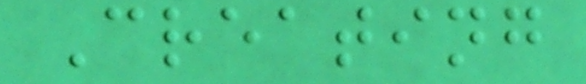Creating
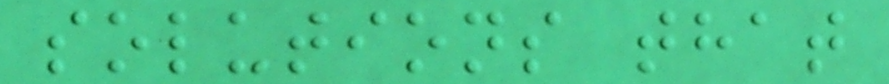solutions that
